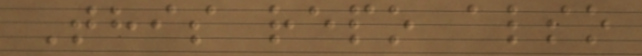This repo also
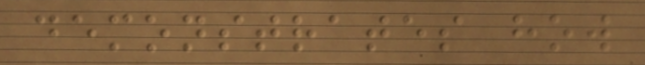demonstrates how
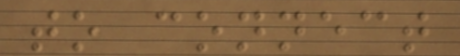to connect
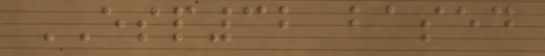ESP32 based
